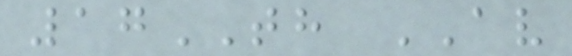17TH AV
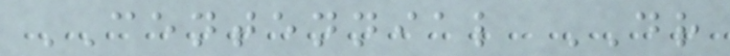CENTENNIAL DR
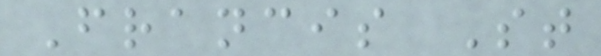Francis St
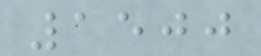1500
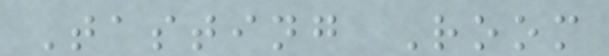Tasting Room
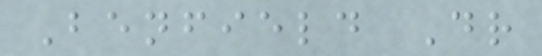Benfield Dr
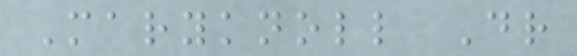Maryknoll Dr
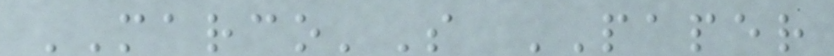MARCO'S PAPER
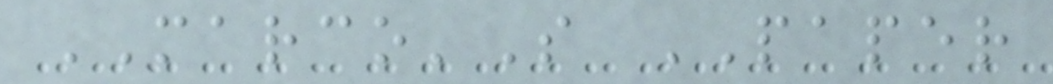MARCO'S PAPER
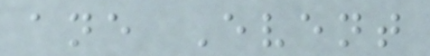ane Event
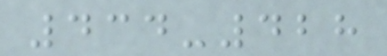434-428
